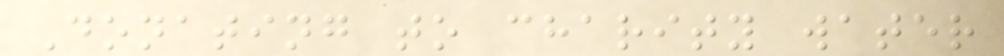Donating to charity water
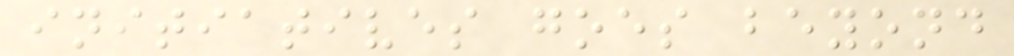initiatives goes beyond
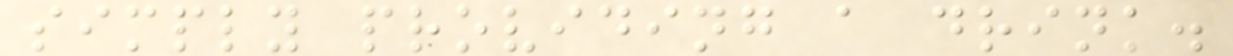simply providing a drink.
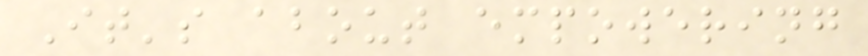It's about empowering
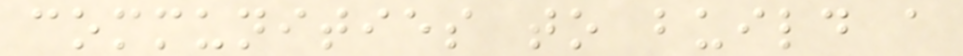communities to build a
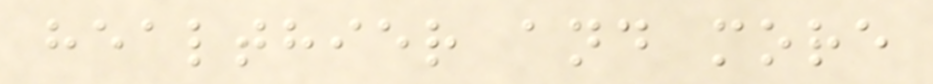healthier and more
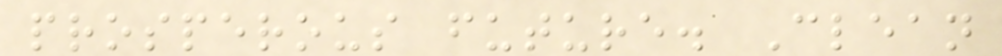prosperous future. Clean
